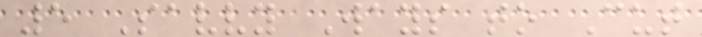5 Savvy Ways to Cut
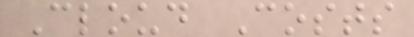Cloud Costs
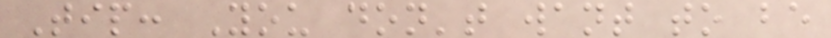Tip: You don't want to be
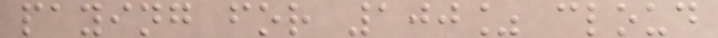paying for 100% cloud
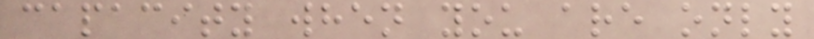capacity when you are only
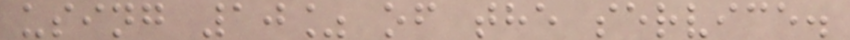using 10% of the service.
